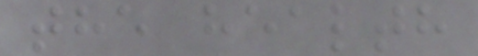the health
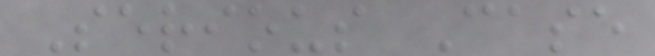Serious Case
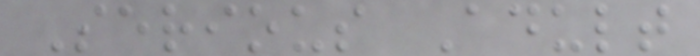Serious Adult
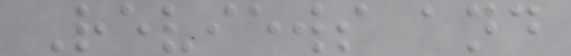Reviews and
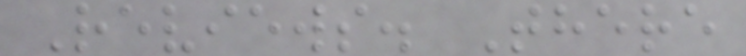Reviews. There
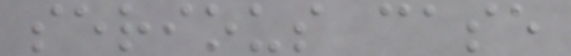serious case
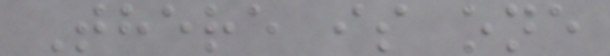There is one
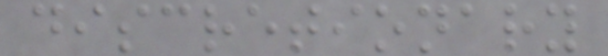discretionary
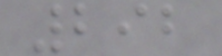292
